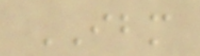IBM
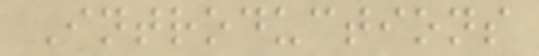Introductions
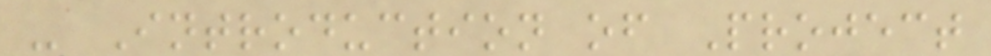- Introduction of Project
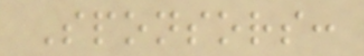Sponsors:
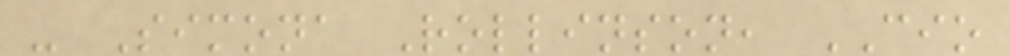- Simona Rollinson, CIO
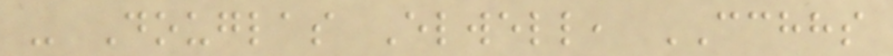- Douglas Elwell, CCHHS
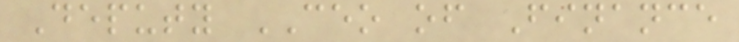Deputy CEO of Finance
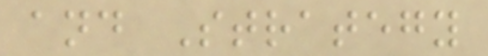and Strategy
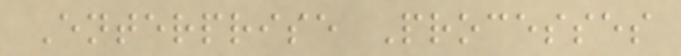Enterprise Processes
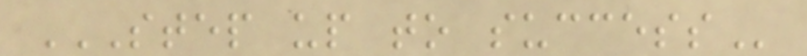STEP UP TO SUCCESS
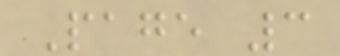Page 3
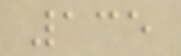135
